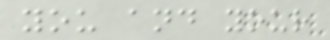you and your
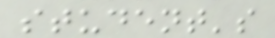student's
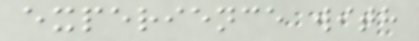experience with
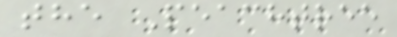the Peachtree
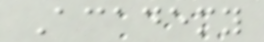Academy
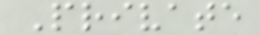Private
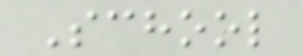School
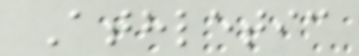Athletic
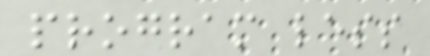program less
